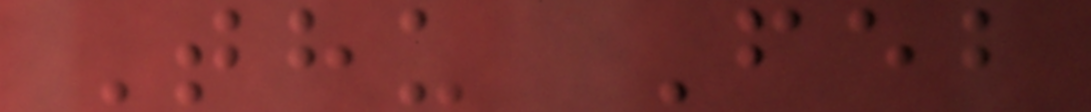Thu Feb
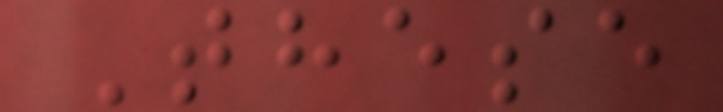These
